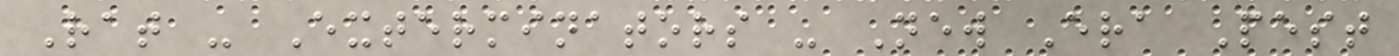Rat - Exterminators - New Era Pest
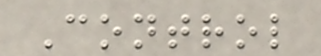Control
